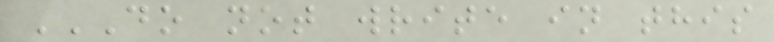DO NOT WRITE IN THIS
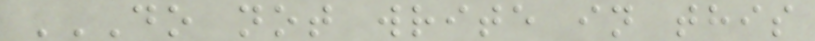DO NOT WRITE IN THIS
